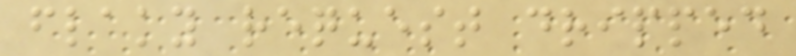flaky request dripped
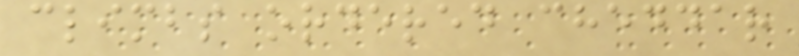climbs ordered cheddar
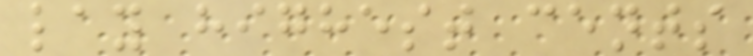lay highest cents
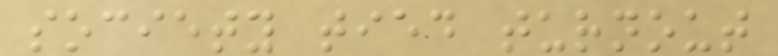society tied turnout
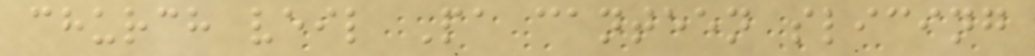church veil Pa canteen slicing
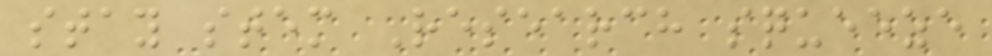stay stem Research squeeze
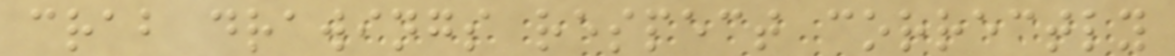crab drawings respect correctly
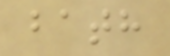bath
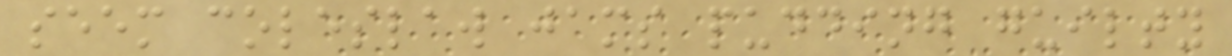seem coleslaw jams pudding guilty
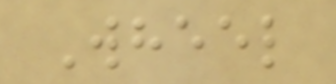Wheel
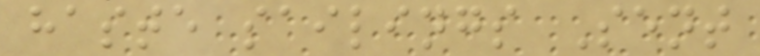haste sailings Sent
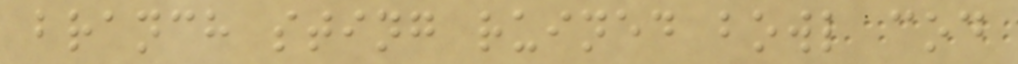branch sting ruined bowl cod
